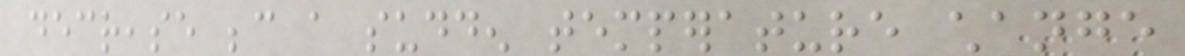decrease because a sudden temperature change
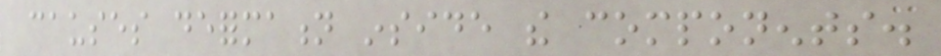causes deformation inside the components.
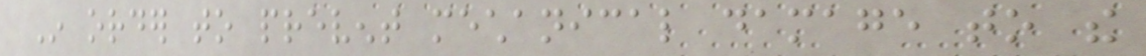In order to prevent mechanical damage to the
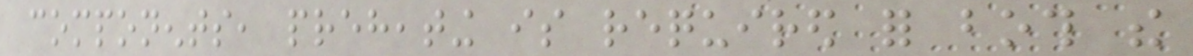components, preheating is required for both the
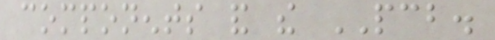components and the PCB.
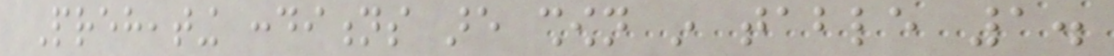Preheating conditions are shown in table 1.
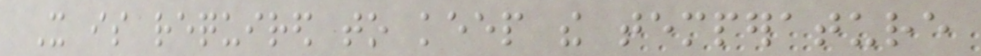It is required to keep the temperature
